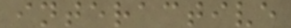interactive
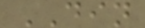DIN
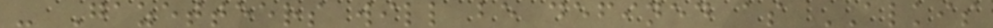- Gazetteers will be defined as ALKIS
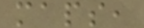maps,
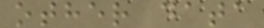other data
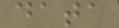data
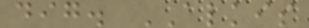dig. ALKIS
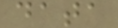data
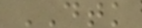DTK
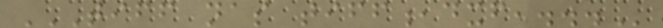TIFF NAS TIFF,DXF,...
